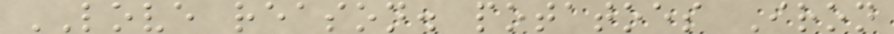LOVE reason. potatoes Iron
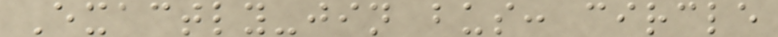Exactly-jin bus: circle
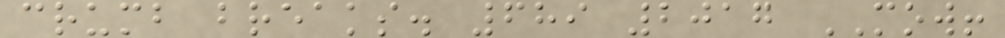crumb breaks. 689 2017 MOW!
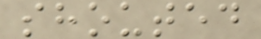shouted
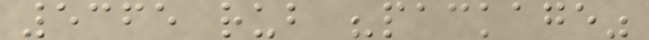5365 rub "package"
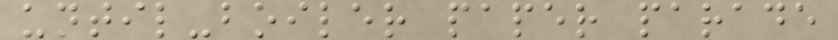until-boiler paper parade
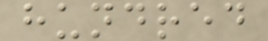hundred
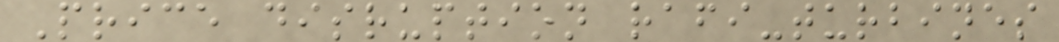Price disruption rafi-turbines
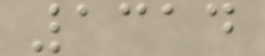1314
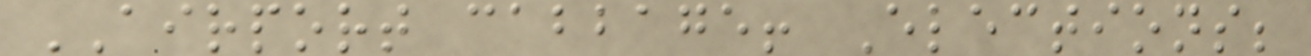AIRPORT cabbage! Elections;
